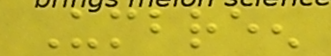Umbreen
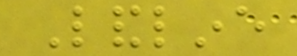Landline
